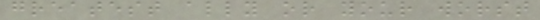greatest ally or your worst
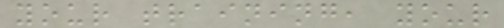your training, your
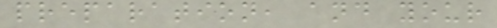preparation, and your
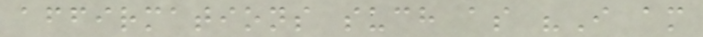affirmations such as "I am
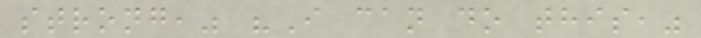strong," "I can do this,"
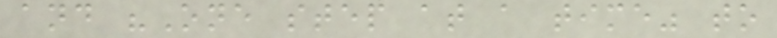and "One step at a time" to
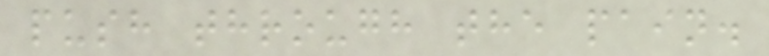push through the pain.
